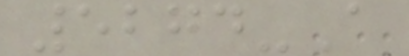5274-A
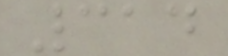314
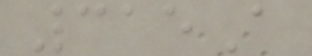315A
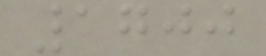1700
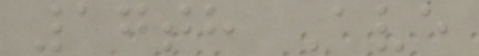17th Ave
